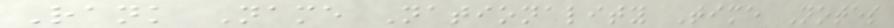Rank Name Nationality Time Notes
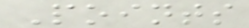Points
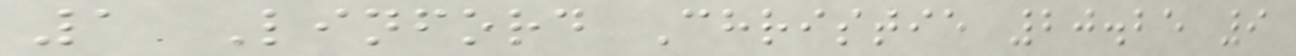1 Linford Christie 20.25 9
